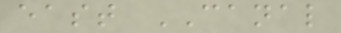east CANAL
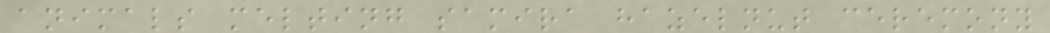animals melting samira hazelnut ceremony
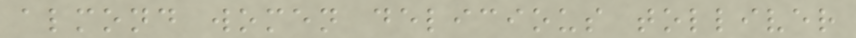almond women delicious tolliver
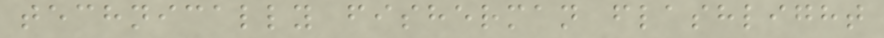technically fisherman flashlight
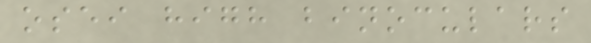osei high binoculars
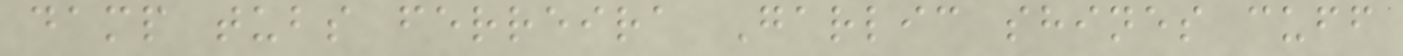damp tubs ferreira Garlic shines cuff
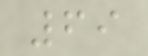69
